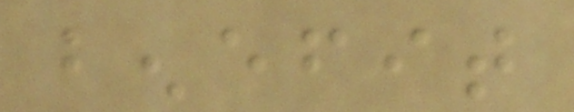benefit
